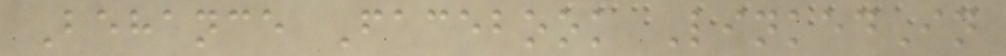Behance Facebook LinkedIn
